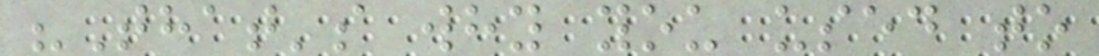"That's why you used to
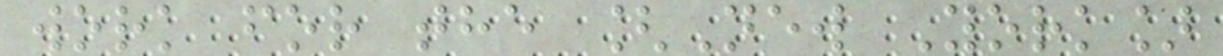work for the [New York]
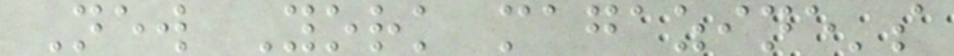New York magazine's
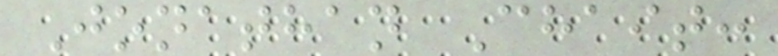Jonathan Chait:
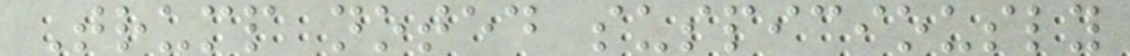Trump noted suspiciously
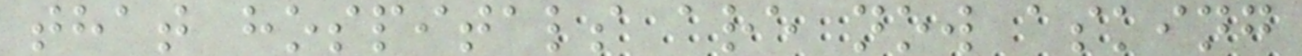that hospitals are now asking
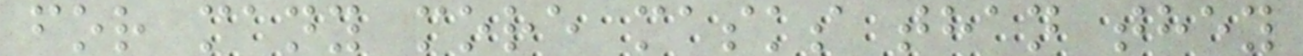for many more masks than they
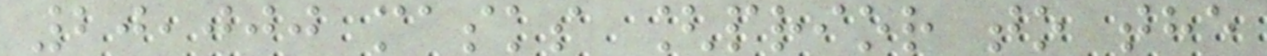20,000 masks [prior to the
